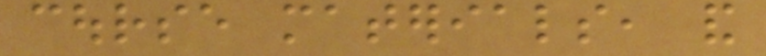course materials, and
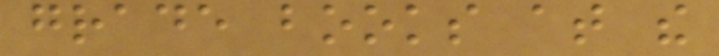grade books at the
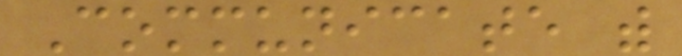Communicate with
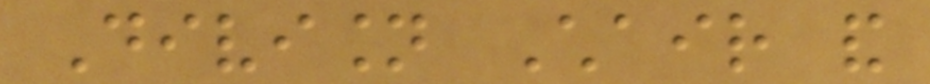Division Chair and
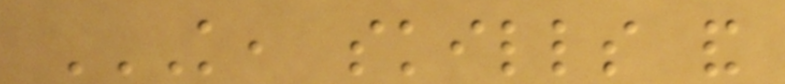KNOWLEDGE, SKILLS AND
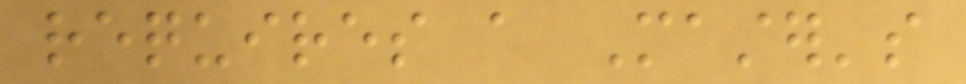requires a Master's
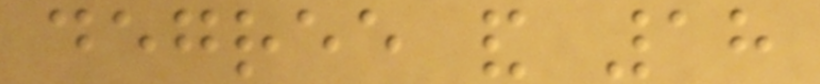degree and 18
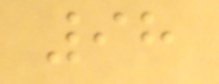98
